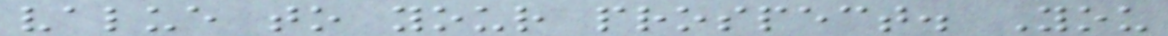value to your prospect. You
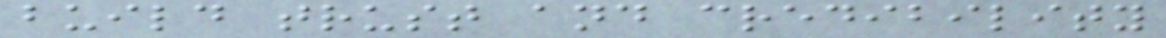build trust and credibility
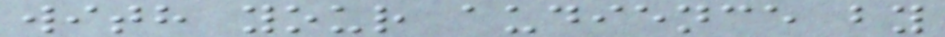with your audience by
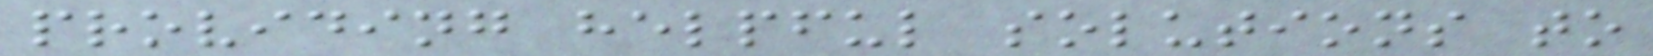providing helpful solutions to
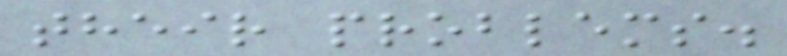their problems.
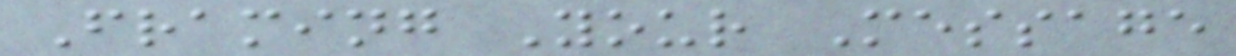Framing Your Message
